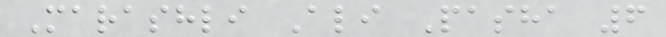Marashli Ali Pasha 6
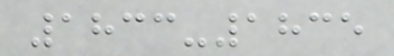1833-1835
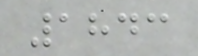1843
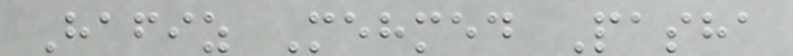Hafiz Mehmed Pasha
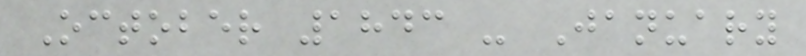October 1843 - January
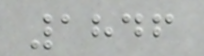1846
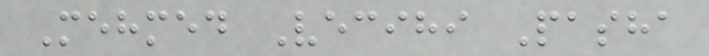Mehmed Vecihi Pasha
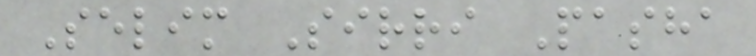Selim Sirri Pasha
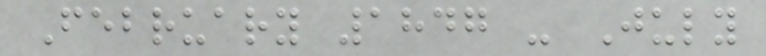February 1847 - July
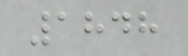1848
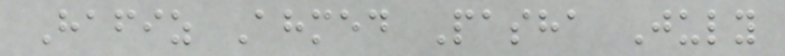Hafiz Ahmed Pasha July
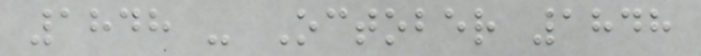1848 - October 1848
